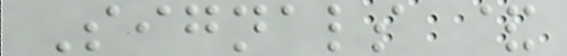Signals &
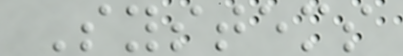Systems
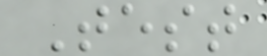Test
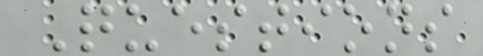Questions
